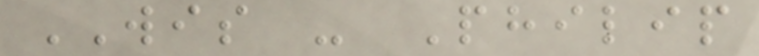WIS - Philip
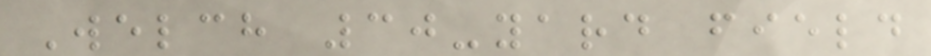Welch 30-yard field
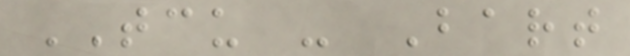TCU - Bart
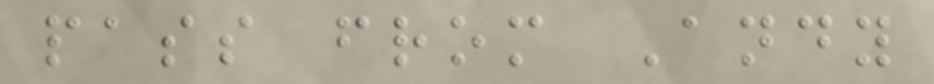pass from Andy
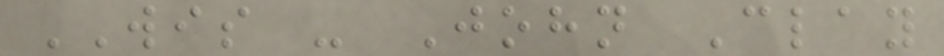WIS - John Clay
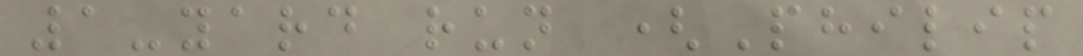1-yard run (Philip
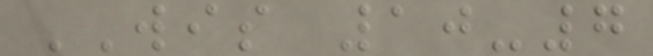WIS 10-7
